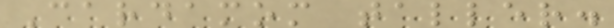Cardamom taller.
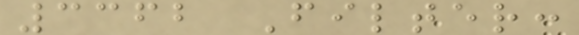3362 Filter:
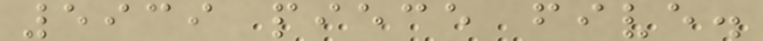5939 piece five.
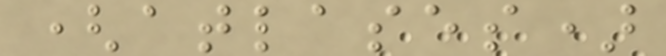(atlases)
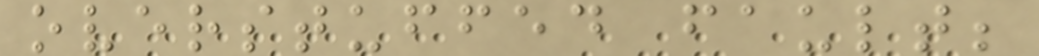overstuffed fault;
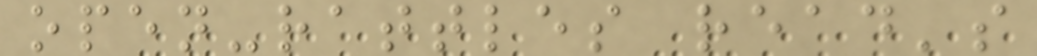open-rattles read's
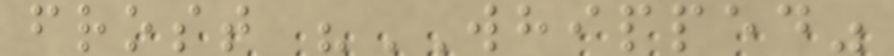frost "WHIPPED"
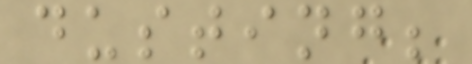dusting;
